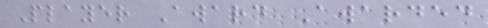Player Award Awarded
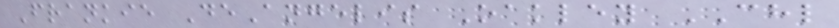Frankie DeAngelis Oakley CHL
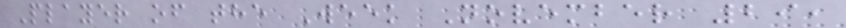Player of the Week November 29,
